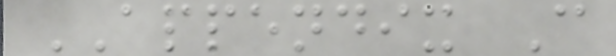APPENDIX C
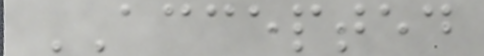ACCEPTED
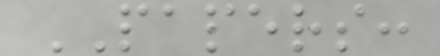PAPERS:
